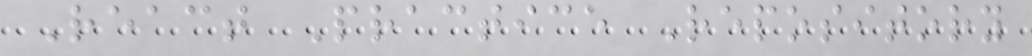React Practice Repository
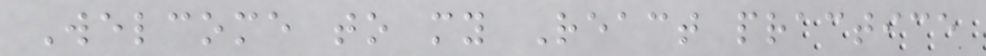Welcome to my React practice
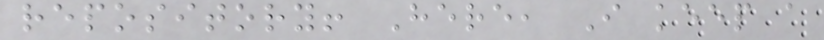repository! Here, I keep a
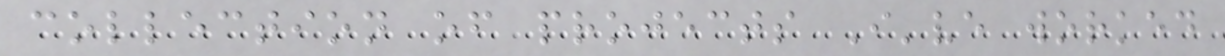collection of projects I've worked
